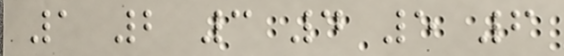1 2 3 4 5 6
